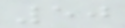50
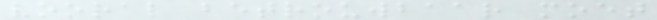vooral betrouwbaar moet
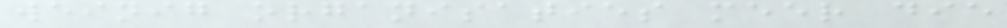weinig organisaties meer die
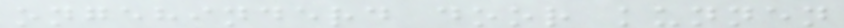ongehinderd door kunnen
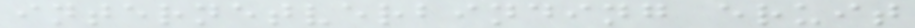internetverbinding eruit
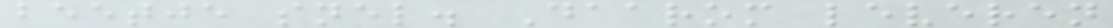beetje snel. Daarom leveren
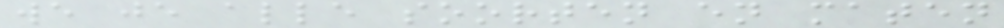we je alle soorten en maten
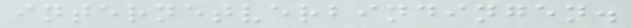internetverbindingen.
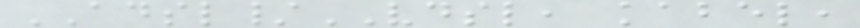ADSL/VDSL, kabel,
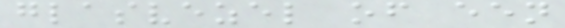glasvezel of een
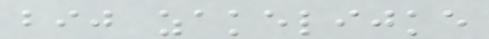bij zakelijke
